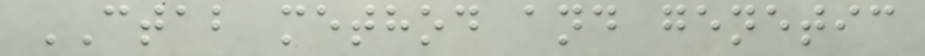CTAB method and genetic
